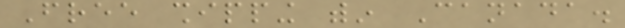Free shipping within Canada.
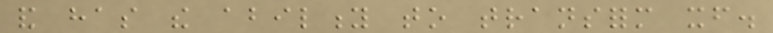and has the ability to transform itself.
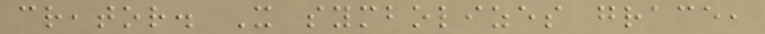creator. It symbolizes grace,
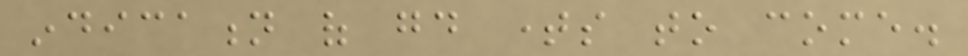indication of good times to come.
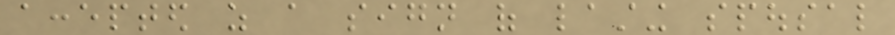accepted as a sign of lasting spousal
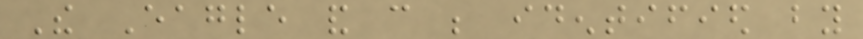The Eagle and can be identified by
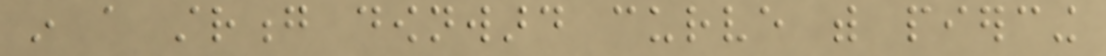in a strong downward curve with piercing
